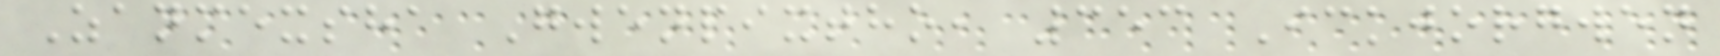Zanmexsha Gwenpixtho, 353 Ickjorgwen
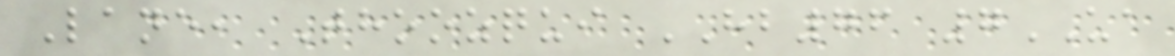Lane, Thoozqui HB76 7UA
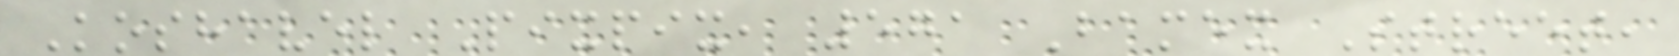Koshavel Pixpix, 571 Bamex Street,
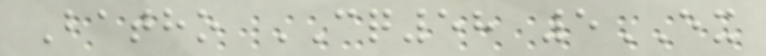Batho CQ58 5EX
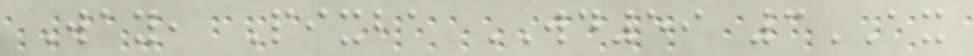Way, Pixba WD59 3AX
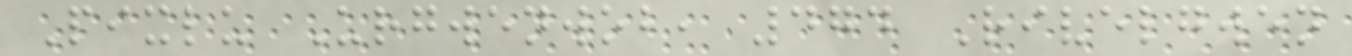Pixlu Urgwenwob, 474 Rivelgwen
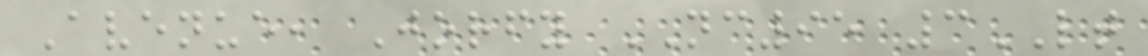Avenue, Jorfy NC95 3LT
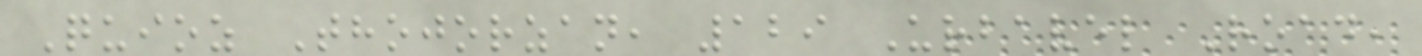Quioz Thojorzan, 129 Urbavel Road,
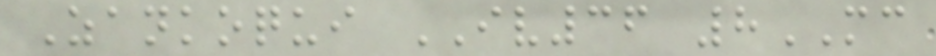Zankoqui IV36 8MC
